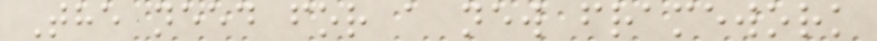The need for a new framework
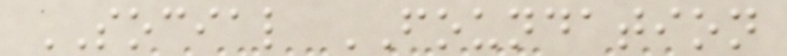SOCIAL FOUNDATION
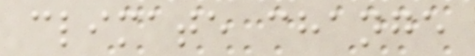climate change
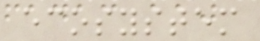ecosystem
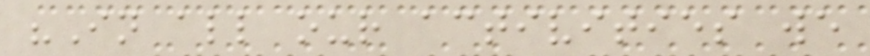"In all our activities we
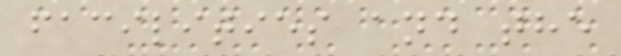facilities and the
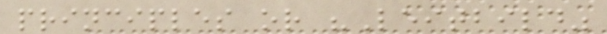principles or "Leitbild"
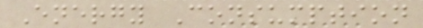Energy Consumption
